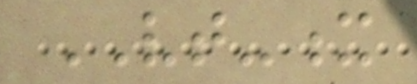VT-x
